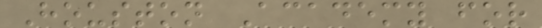Houston Academy for
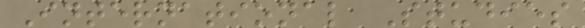International Studies
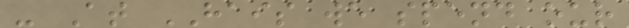- At HAIS we spend our
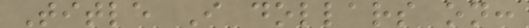Title I dollars on:
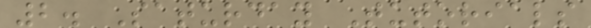2. Saturday Tutorials
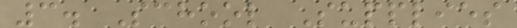3. School Supplies
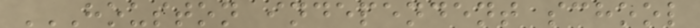HOUSTON INDEPENDENT SCHOOL
